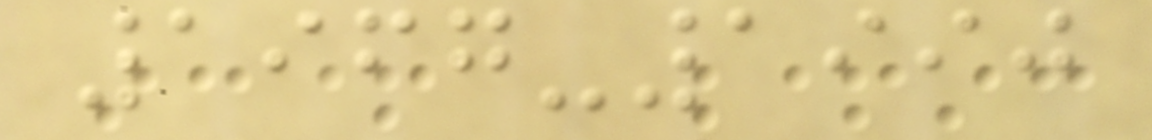1967-1990
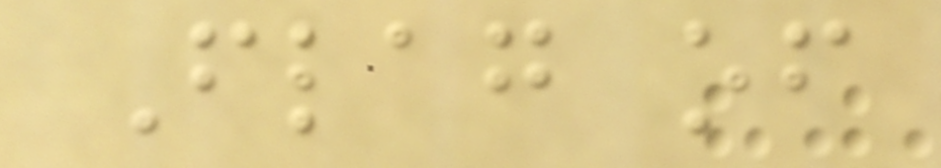Flag of
